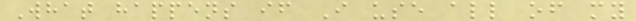What happens if I use all of my
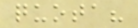quota?
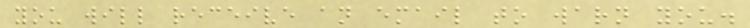you will receive an email to warn you.
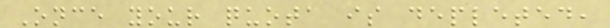Once your quota is depleted,
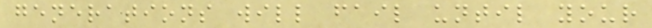generations will fail until your
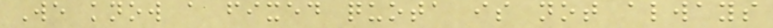We know a fixed quota is not always
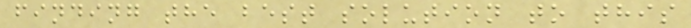finding the best solution to this
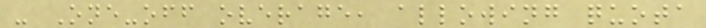- One-off overage, allowing quota
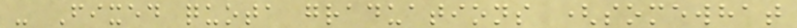- Fixed quota graduations (somewhat
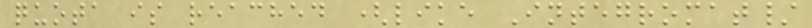quota is reached (like Integromat/
